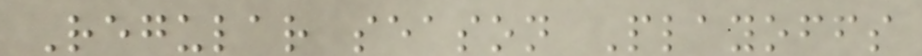Regular season Playoffs
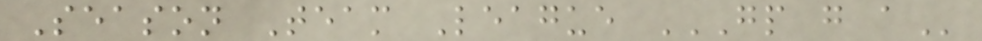Season Team League GP G A
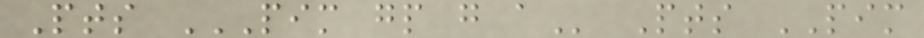Pts PIM GP G A Pts PIM
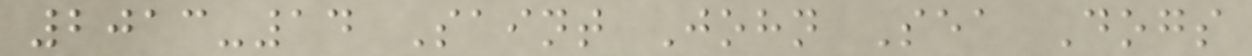2013-14 Saint John Sea Dogs
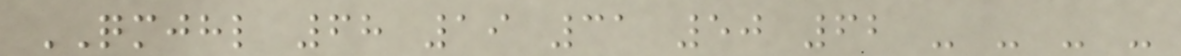QMJHL 68 19 31 50 62 - - - -
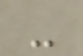-
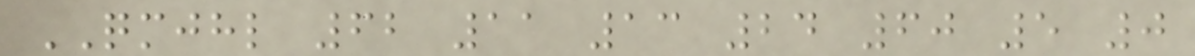QMJHL 62 11 13 24 60 5 0
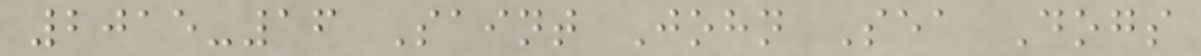2015-16 Saint John Sea Dogs
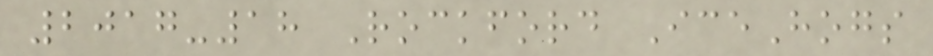2017-18 Rockford IceHogs
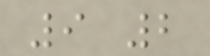9 2
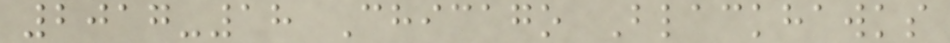2017-18 Chicago Blackhawks
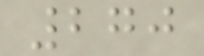270
